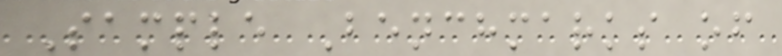Sample Benchmarks of
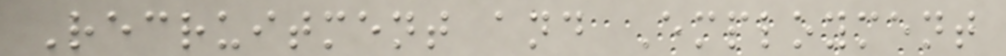Recruitment and Employment
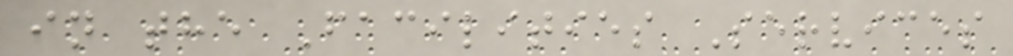in the Facilities Services
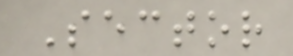Sector
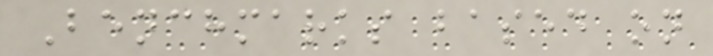Benchmarks based on
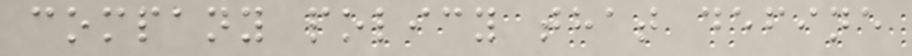company policy that define
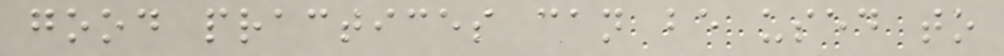good practices can be used to
